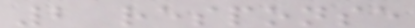2 response
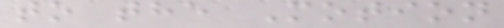to the Motion
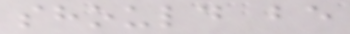should be
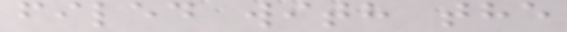filed with the
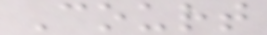Court
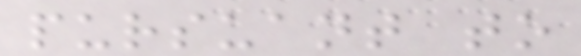pursuant to
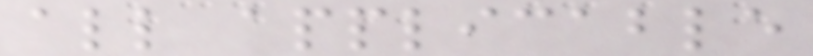all applicable
